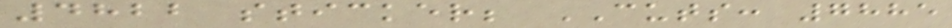4822 sticker; CUTS: 7885
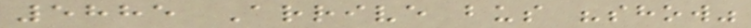5885 Arrive bus "show"
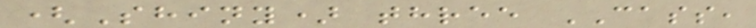(Shiny) three CASS,
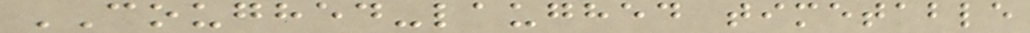COUGHED-laughed timetable
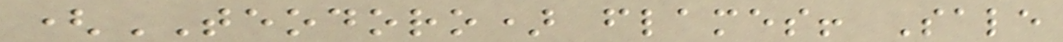(TEODORO) flames! Sale
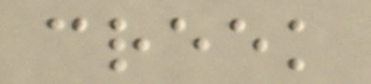creek
